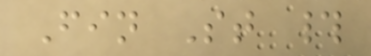Fin St #
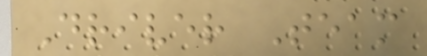Driver Team
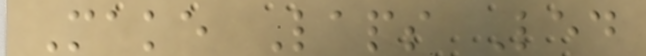Make Laps Led
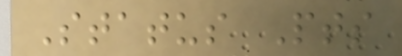Status Pts
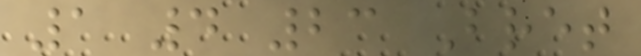1 4 23 Bret
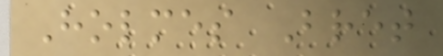Holmes Bret
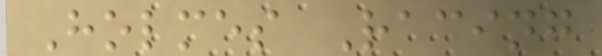Holmes Racing
